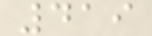419
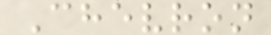Chevron
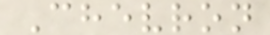Chevron
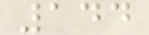144
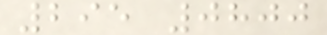295 0800
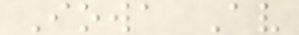Iowa Av
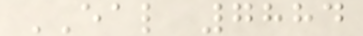EAL 7884
